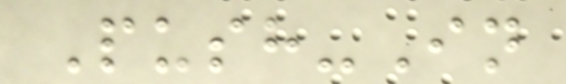Push-In
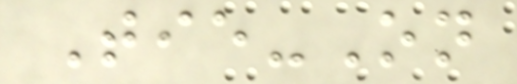Tie-On
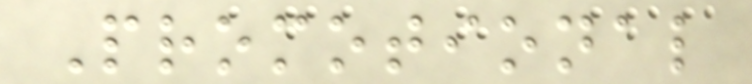Promotional
